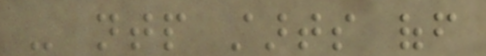- ntp starts off
